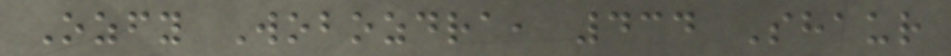Ozfy Wobozdra, 434 Shaur
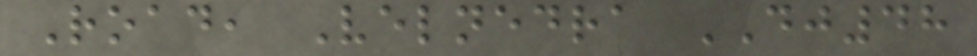Road, Velnedra DJ48
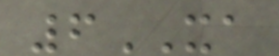6XA
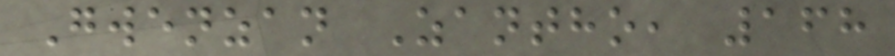Gwenzan Zantho, 168
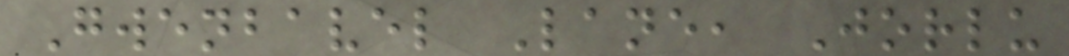Gwenbavel Lane, Jorlu
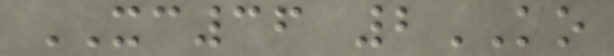XC36 2KO
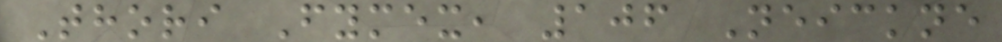Thori Fymex, 106 Neickne
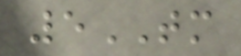5TM
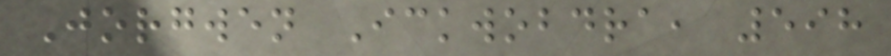Jorgwen Ickwobdra, 598
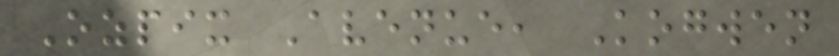Ozpix Avenue, Kogwen
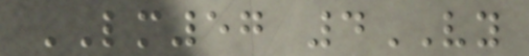LM57 4VY
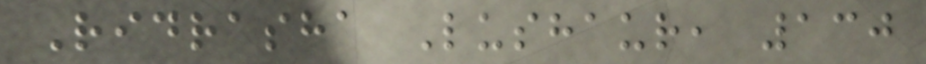Ridrasha Lushaur, 130
